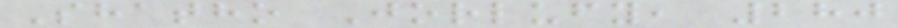Shatho Jorlufy, 280
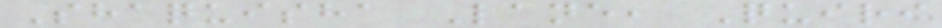Shaquisha Lane, Quiri
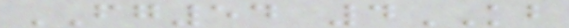FG54 4KB
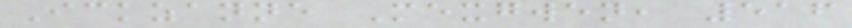Ickzanne Mexgwen, 516
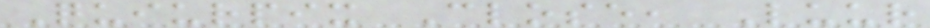Quiurpix Close, Luur
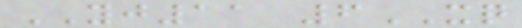YJ11 6XQ
